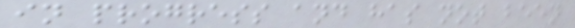in progress and has not been
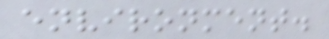environment.
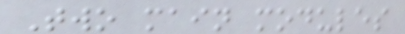Two main modules
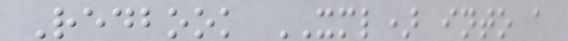Redbook XML) into a
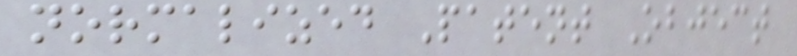normalized Patent Object
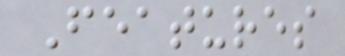Features
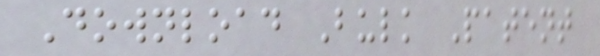Download Bulk Patent
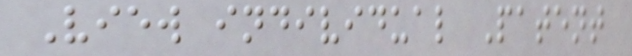View individual Patent
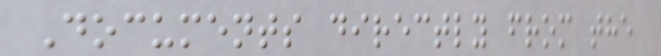Documents directly from the
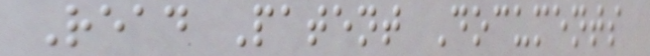Read Patent Documents
